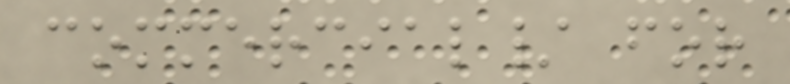commercial/ for
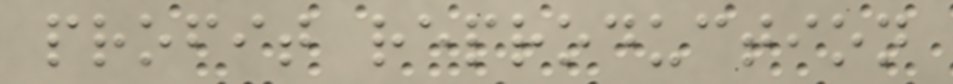profit reproduction
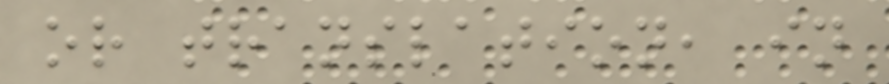or translation, in
